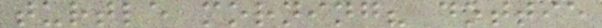turtle morning? dottie
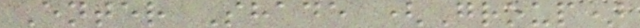Enter Shade (Group)
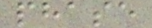phase
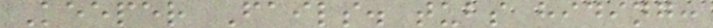Keeper Fails. tubs hiding:
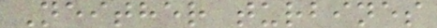Neither turbines
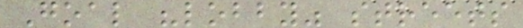Goal "lobby" streets
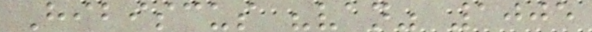Hibiscus "van" 1005
